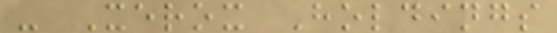- Xerox Holdings
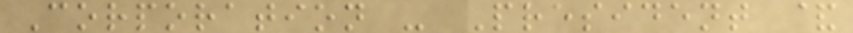Corporation - President &
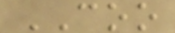COO
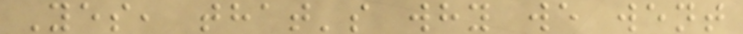Yes, that's why we went
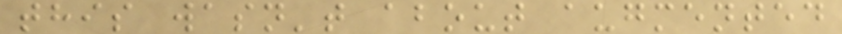this wasn't about augmented
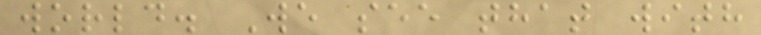world. We see that with
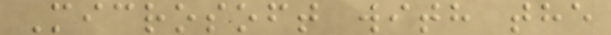Microsoft with the
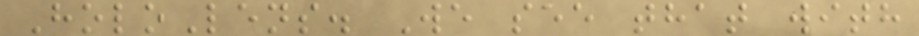HoloLens. We see that with
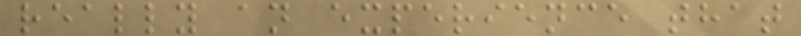really an experience that
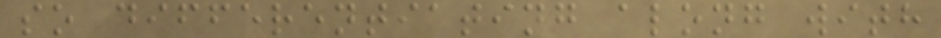so differentiating along with
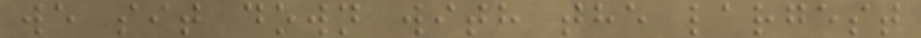we sit down with the largest
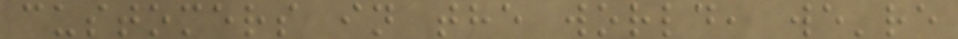customers in the world, we're
